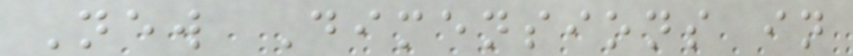New Dimensions in
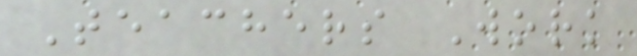Teachers Work
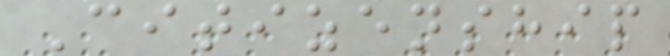Citizenship
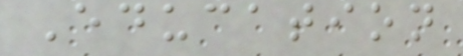Education
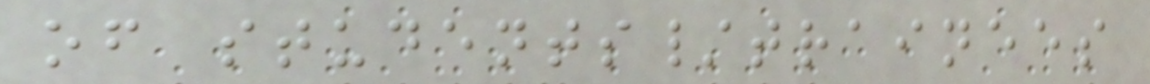of students/trainees
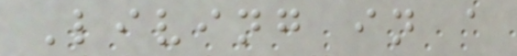Living in a
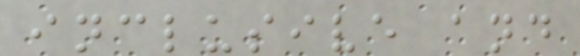inclusive and
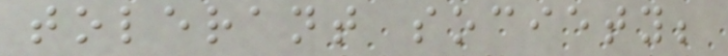tolerant society;
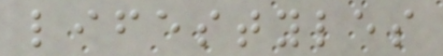lifestyles
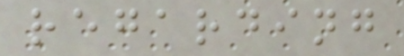regarding
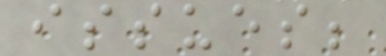issues;
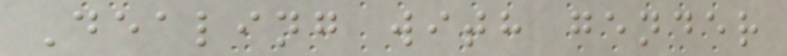Dealing with gender
